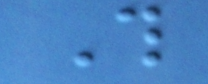This
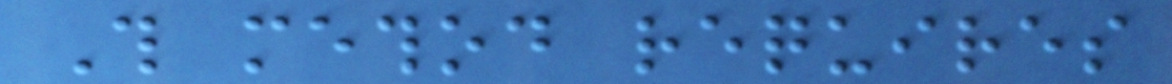This method requires
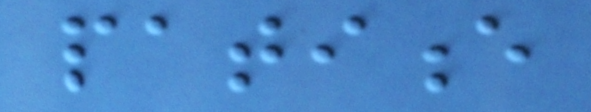patience
